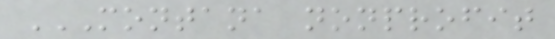MONTANA NONPROFIT
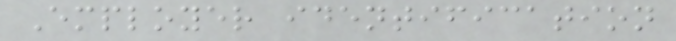Employer identification
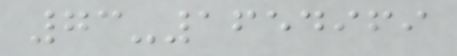73-1654969
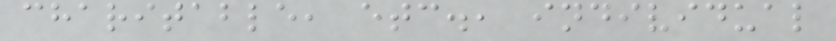charitable, etc., individual
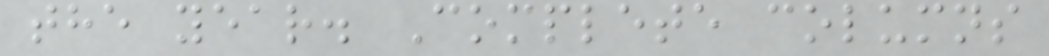the year. Complete columns
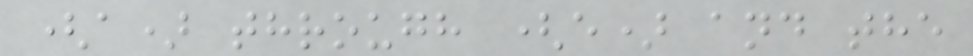(a) through (e) and the
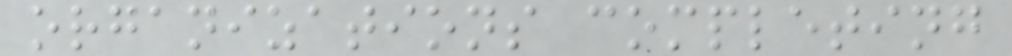organizations completing
